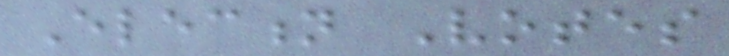Election Votes
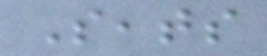Seats
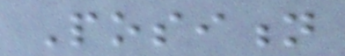Position
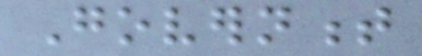Government
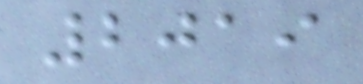2019
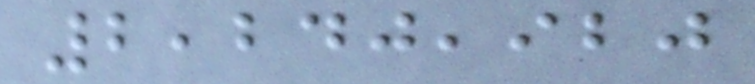2,240,920
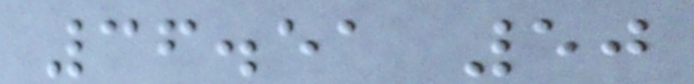36.51 50
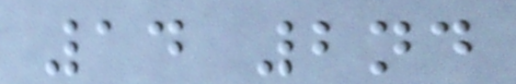14 2nd
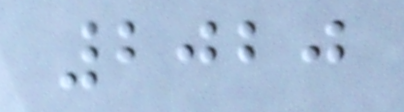2020
